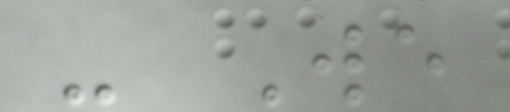- We
